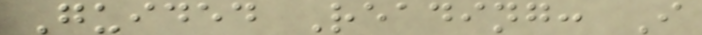Guided Reading: I
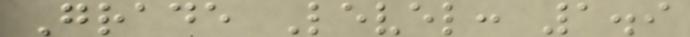Grade Level: 1.9
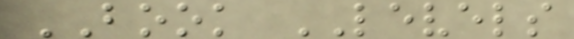BOOK LEVELS
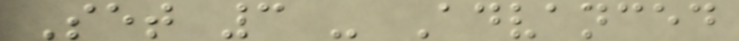Set 3 - Advanced
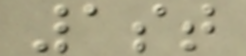1st
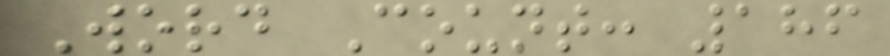Word Count: 186
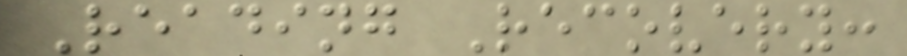Reading Recovery:
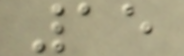15
